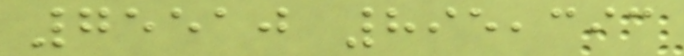75510 895,393
